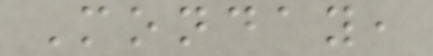Monday,
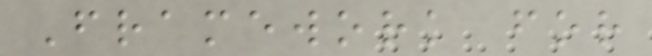Framework for
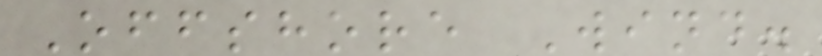Offshore Wind.
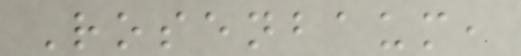Rosenbaum,
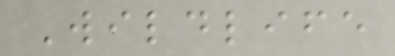Wildlife
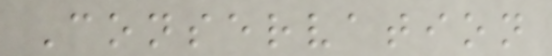Conservation
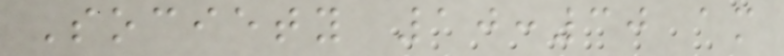Society 10:30 am
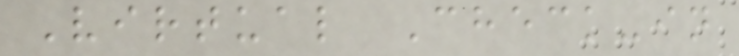Virtual Check-in
